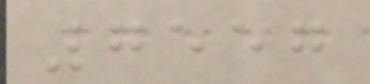7557
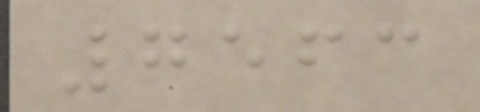7563
